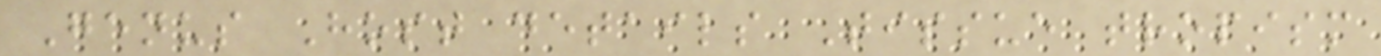Genus Host details Tissue tropism
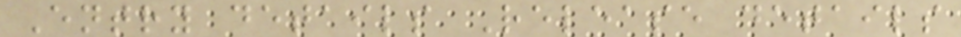Entry details Release details
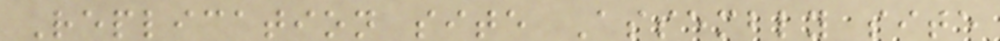Replication site Assembly site
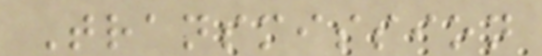Transmission
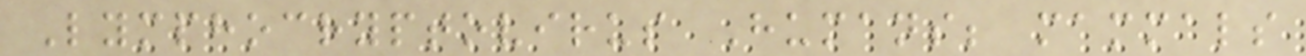Lymphocryptovirus Humans; mammals
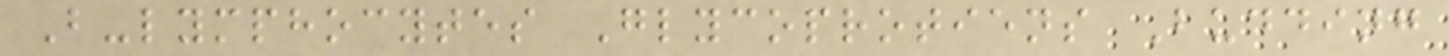B-lymphocytes Glycoprotiens Budding
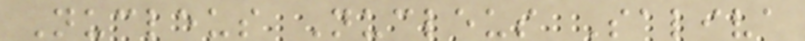Nucleus Nucleus Saliva
